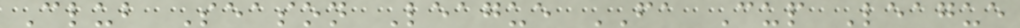Club Season League FA Cup League
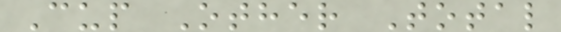Cup Other Total
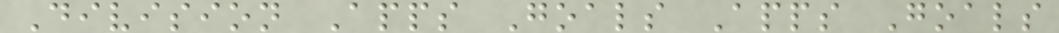Division Apps Goals Apps Goals
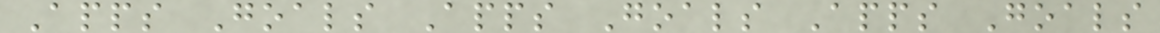Apps Goals Apps Goals Apps Goals
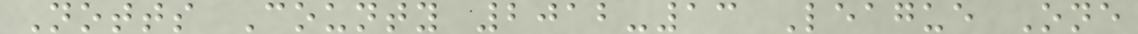Notts County 2012-13 League One
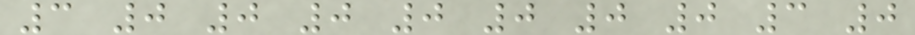3 0 0 0 0 0 0 0 3 0
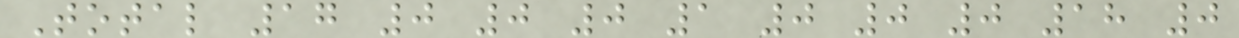Total 17 0 0 0 1 0 0 0 18 0
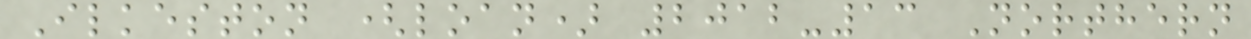Ilkeston (loan) 2012-13 Northern
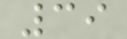39
